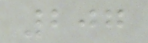207
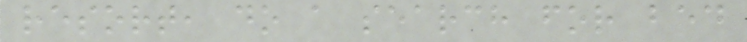resort, do a search for bed
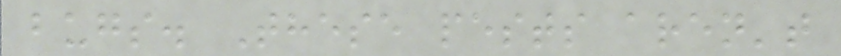bugs. These pests aren't
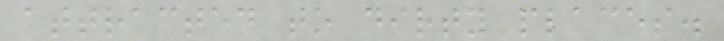attracted to dirty places.
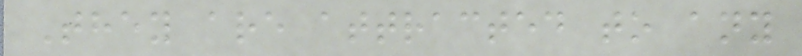They are attracted to any
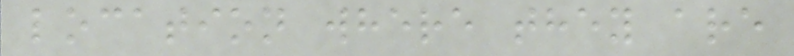location where they are
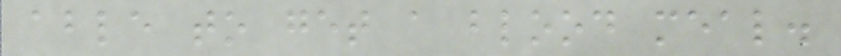able to get a blood meal.
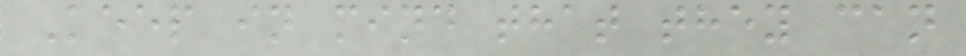Keep in mind that they can
